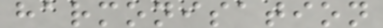harmonisation
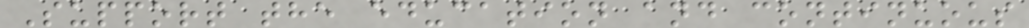Support the education and continuous
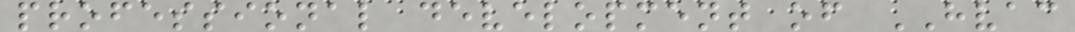professional development of HVAC
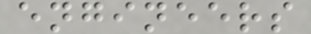engineers
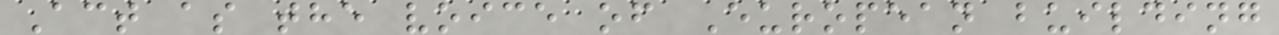Act as the voice of European building
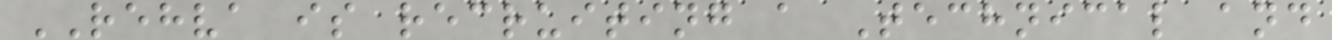REHVA is recruiting a Technical and
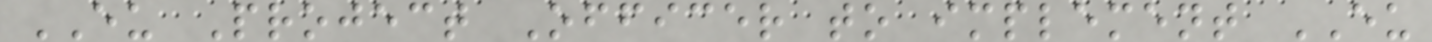EU Project Officer to implement EU
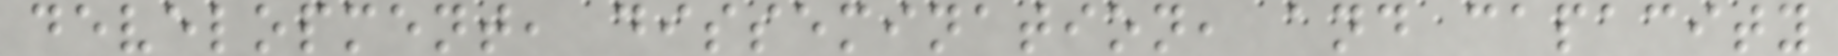development, dissemination, and capacity
